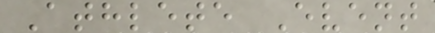Athlete Event
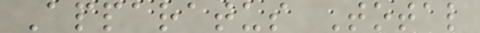Apparatus Total
